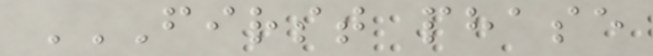FIRST PHASE
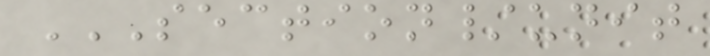SECTION/UNIT
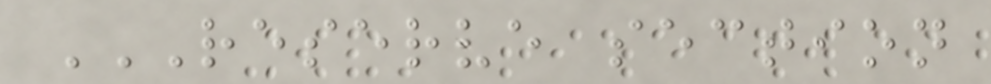RESERVE SECTION
